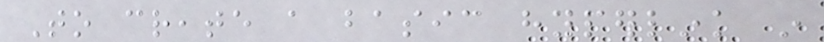To create a basic hyperlink in
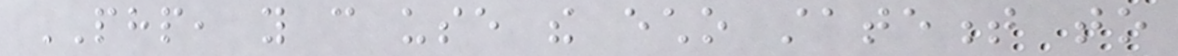PHP, you can use the echo statement to
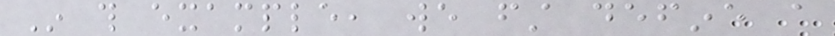In this example, we first define a
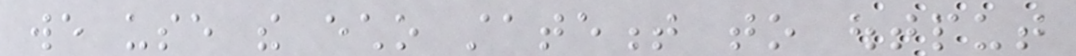we use the echo statement to output
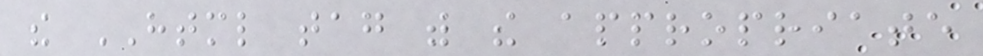the HTML tag with the appropriate
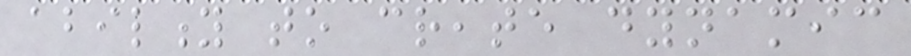ability to create dynamic
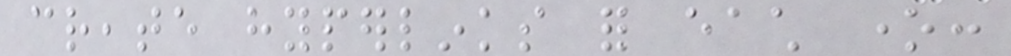create hyperlinks for each one:
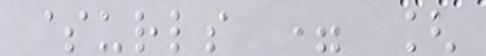$urls = [
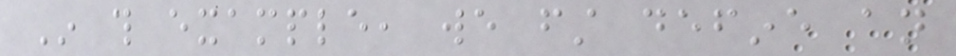In this example, we first define an
